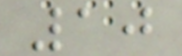10
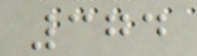374
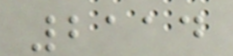2114
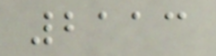2113
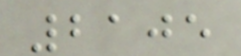2105
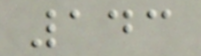143
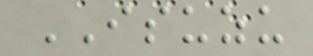ISUZU
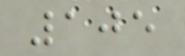105
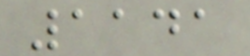1141
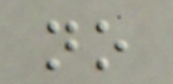no
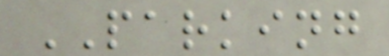PARKING
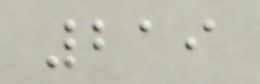219
